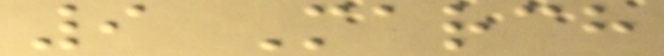9 March
